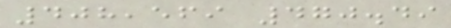408,569 470.49
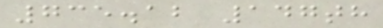735.12 147th
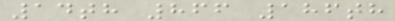14th 866 186th
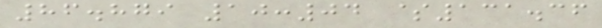86.879 10:04 $131.36
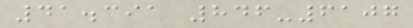41.391 846-6107
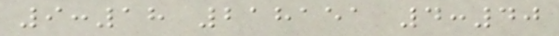9:18 218151 4:40
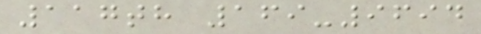117th 169-9694
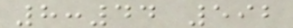8:44 592
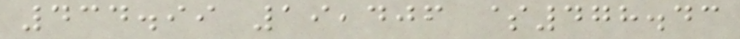434.99 19,406 $478.43
